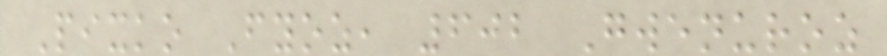Pixko Fyoz, 602 Gwenuroz
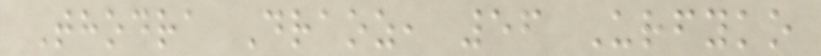Thodra Draoz, 56 Urfyko
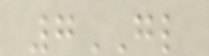7GL
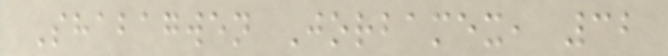Shabagwen Jorbamex, 32
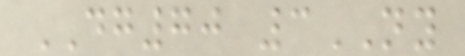DG70 3NY
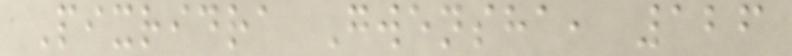Pixridra Gwensha, 126
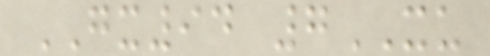GX94 7XU
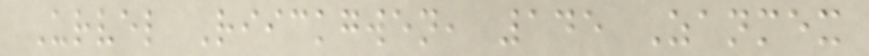Urvel Riickgwen, 145 Zanmex
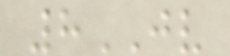8JV
